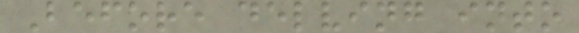Before delving into
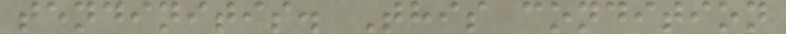tendinitis. This condition
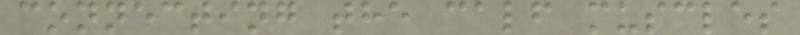connecting the calf muscles
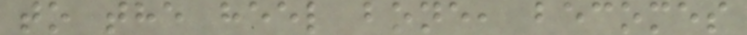to the heel bone, becomes
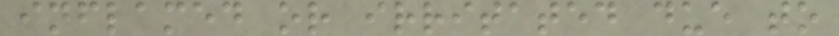inflamed or irritated due to
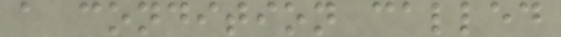a condition called
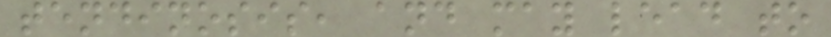tendinosis, and may lead to
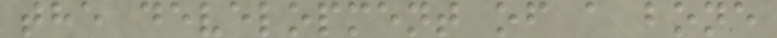the development of a bone
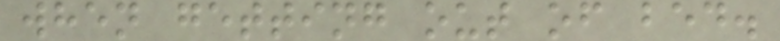when getting out of bed.
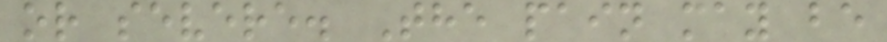or severe. The pain may be
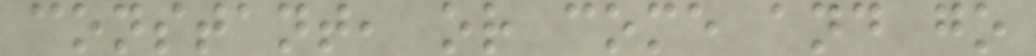constant, or come and go
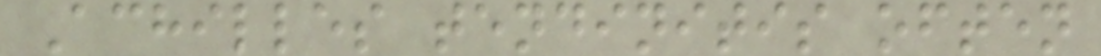Achilles tendinitis often
